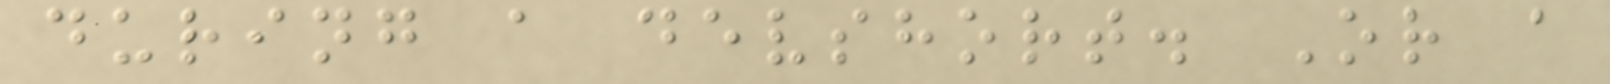during a devshort. Or a
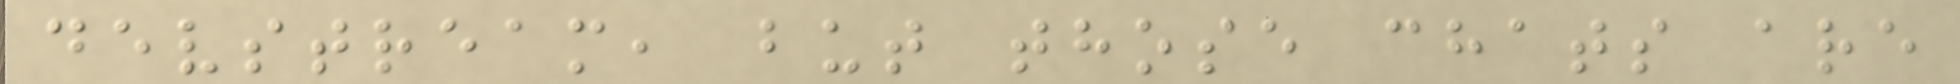devstream, but those chats are
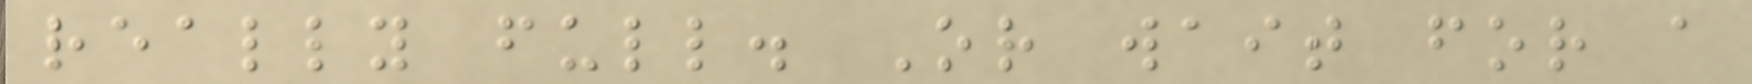really full. Or wait for a
